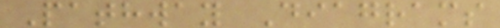Pathway Diagrams
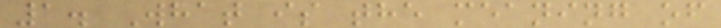1. What is the meaning of
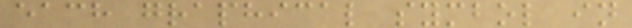each graphical symbol in
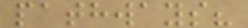pathways?
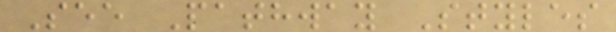See Pathway Styles
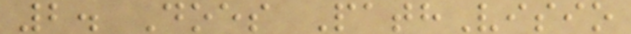2. Does PathVisio
